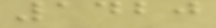1420
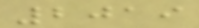2019
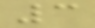3
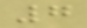7
